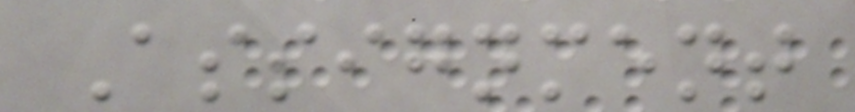Assignment
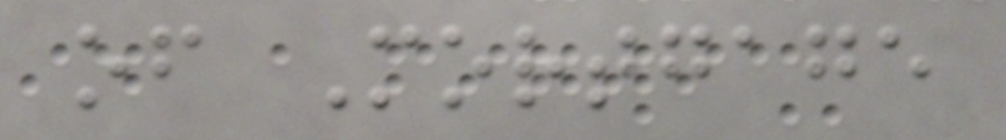of Mortgage
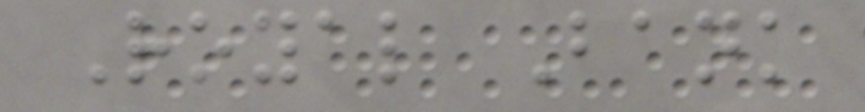Royal Bank
